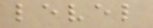level
